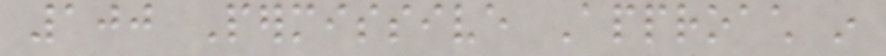100 Permissive Approach in
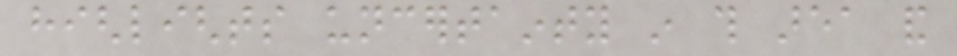highlights uncertainty in this area and
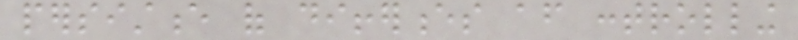persistence of differences after controlling
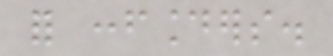for confounders.
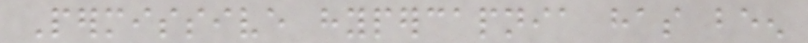Permissive hypercapnia has been
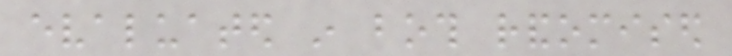evaluated in both randomised
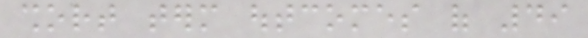short term outcomes of 49
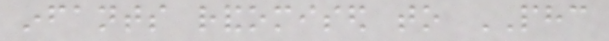infants randomised to PHC
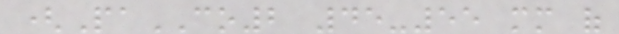(PaCO2 45-55 mm of
